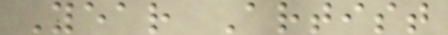Year Artist
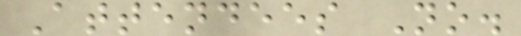Attendees No.
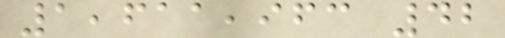1,611,963 42
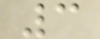3
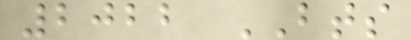2022 BTS
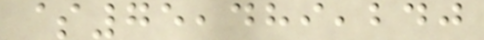$75,489,240
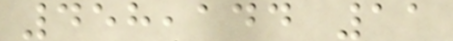458,144 11
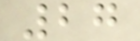27
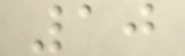10
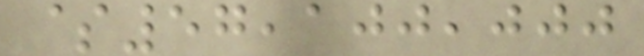$57,100,000
